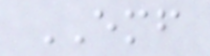EMF
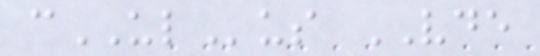cULus VDE
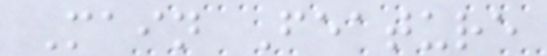Main Feature
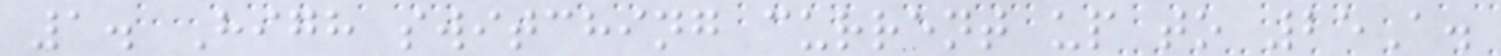1. High switching current up to 25A.
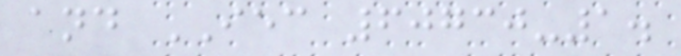and IEC 60730-1.
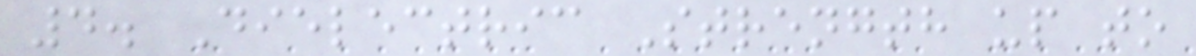4. Dielectric Strength up to
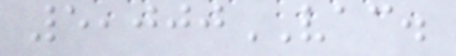5,000VAC.
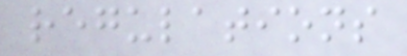regulations
